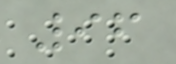96
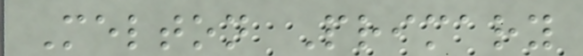Melton Primary
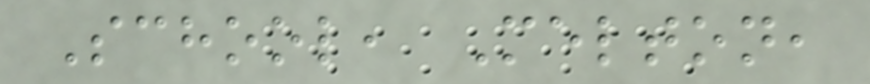School, Melton,
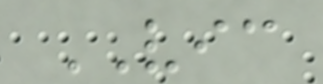VIC
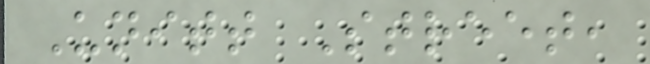Unitt Street,
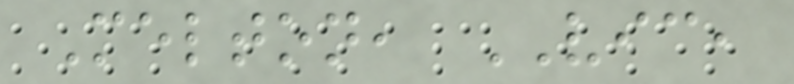Melton, VIC,
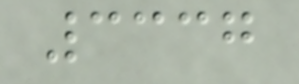3337
